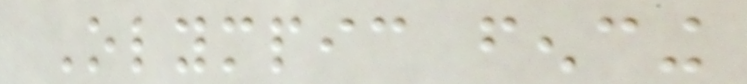Olympic fencing
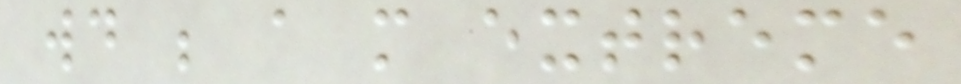would be a more extreme
